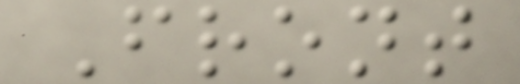Front
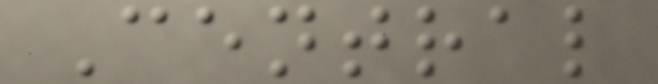Central
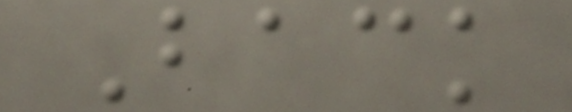Back
